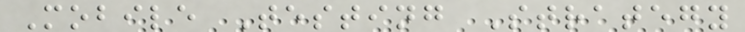Mobile Testing Strategy
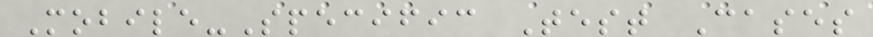Mobile-Specific Test Cases
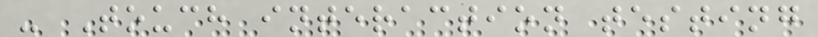- Touch interaction testing
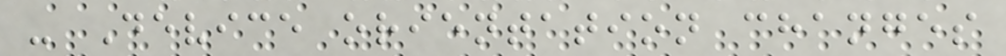- Device orientation changes
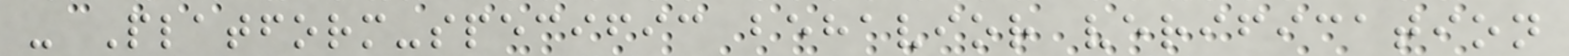- Platform-specific behavior verification
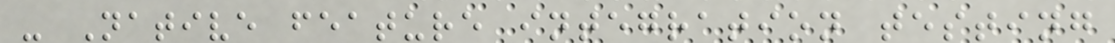- Native feature integration testing
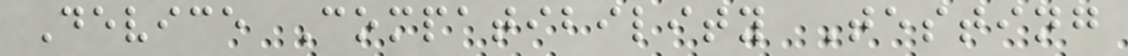Device Compatibility Testing
